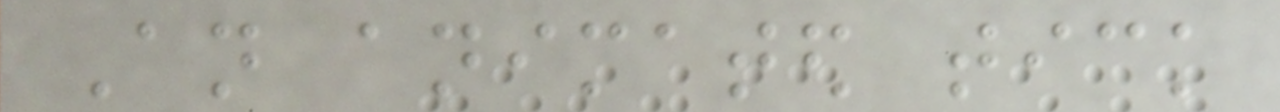An animated tick
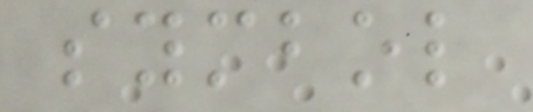symbol
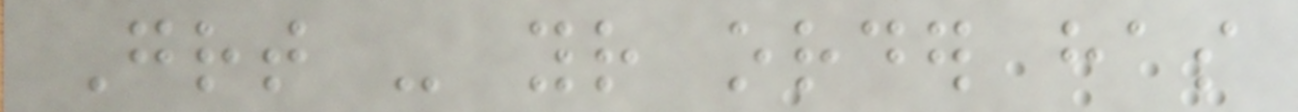Great - your order has
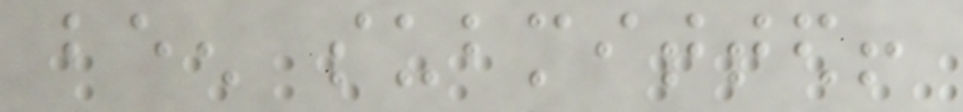been submitted!
